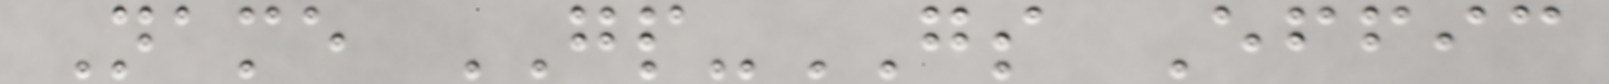Name GP-GS Effic
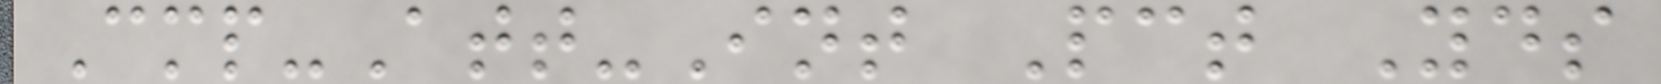Cmp-Att-Int Pct Yds
